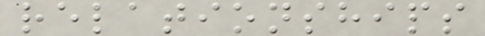relationships
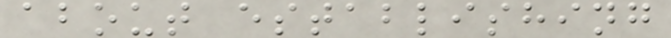about establishing
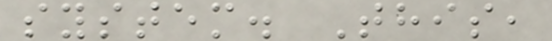system. This,
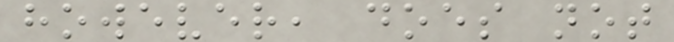however, does not
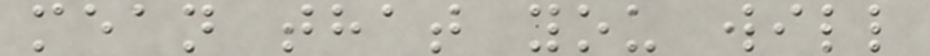mean that you will
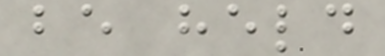be held
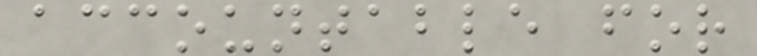accountable for
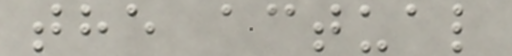the actual
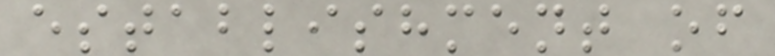establishment of
